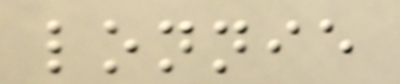lonnie
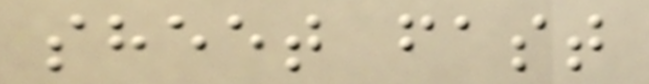sheet fast
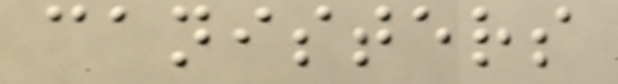canisters
